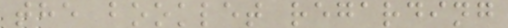the booklet regarding
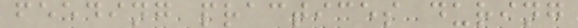feeding practices during
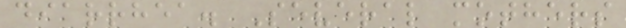diarrhea. Several mothers
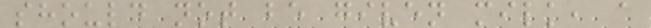should not be given milk, a
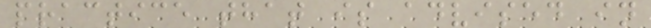practice that is advised in
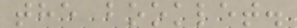the booklet.
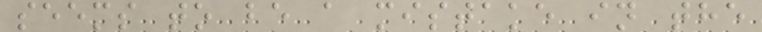seems to be a mistake in the
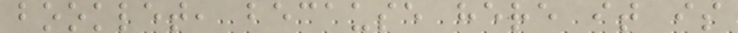booklet, because here it is
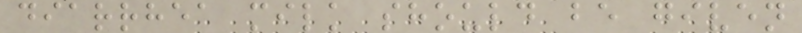diarrhea milk should be given
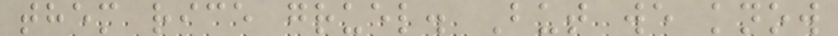them rice gruel. But we know
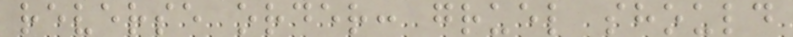reverse order: gruel should
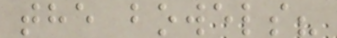the bowels?
